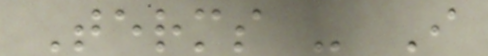Terms - I
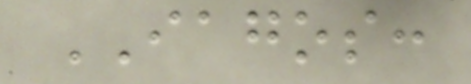IAGOS:
